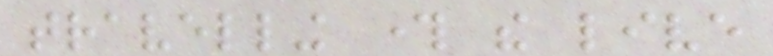travelling through the live
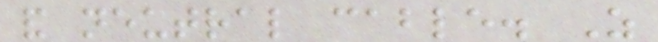and neutral cable. As
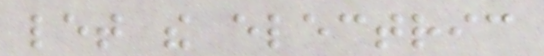let the electric
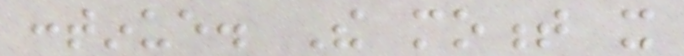continue. The moment it
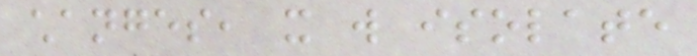changes, it will isolate
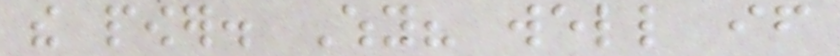the power. Why? well if
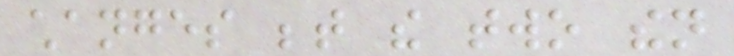changes between the two then
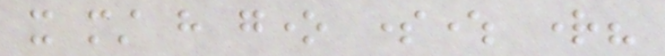it must have gone somewhere right?
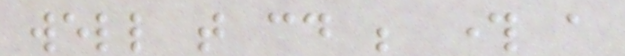well that could be through a
